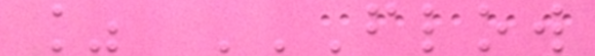% FLOW
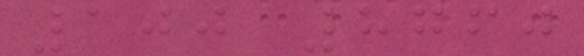100 8760
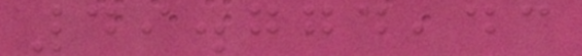49.774,43
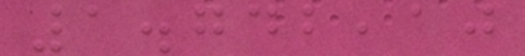1.742,10
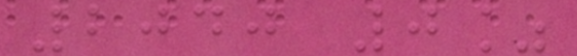2040 0%
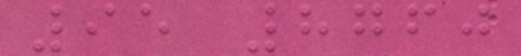95 8760
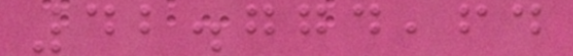42.774,64
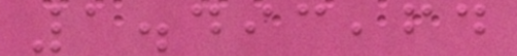1.493,64
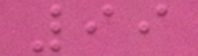99
